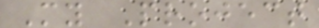My Project
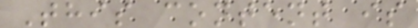This content is
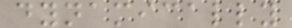dynamically
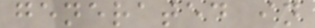generated in
